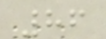86
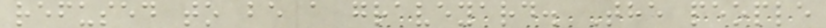refused to be a graveyard. The people
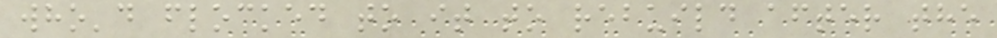who'd flocked to it to rebuild after the
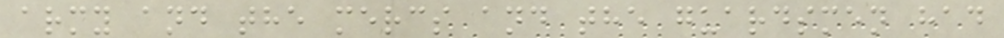army and the mercs and the guardsmen had
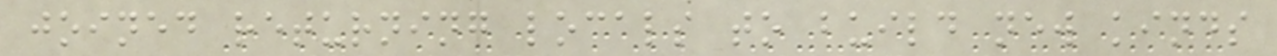joined returning locals to build new kinds
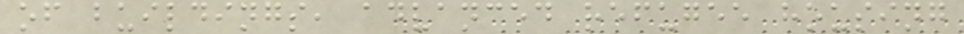of buildings, advanced refugee housing
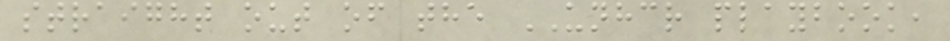straight out of the UNHCR playbook,
